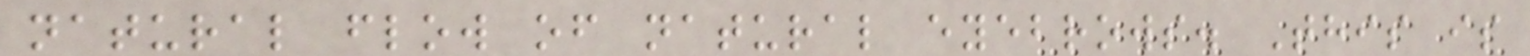natural flow of natural eyebrows. This is
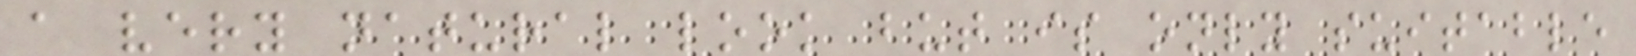a very natural look but is only suitable
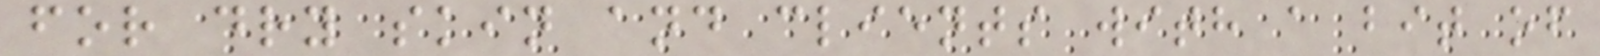for dry skin and clients with a bit of
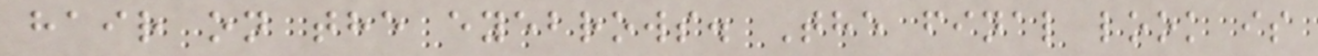hair on the eyebrows. The final look is
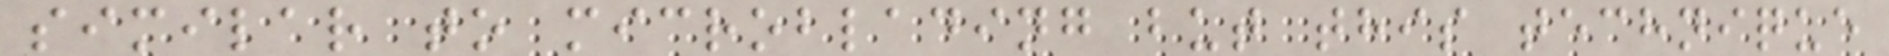similar to microblading but this technique
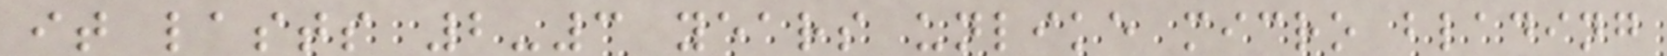it lasts 2-3 years unlike micro blading
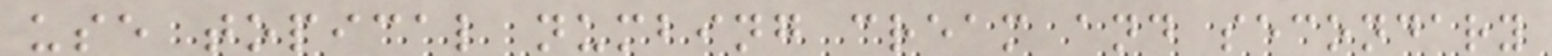use topical numbing cream and secondary
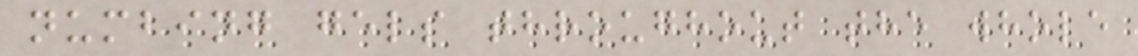numbing gels throughout the whole
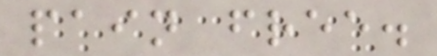pain free.
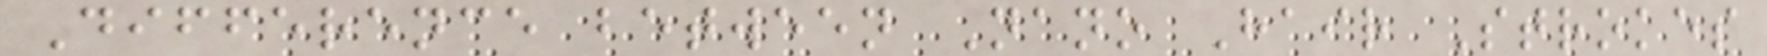Difference between Nano Hair Strokes
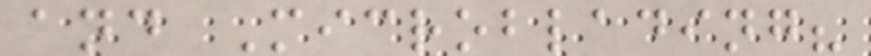and Microblading?
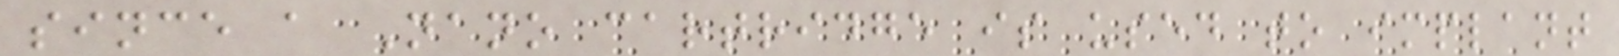since a Nano cartridge is used to implant
